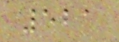521
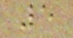5
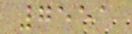7551
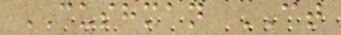CUSHMAN CT
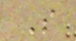S
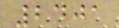2401
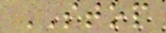STOP
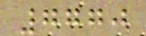7770
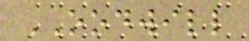OODWILL
